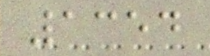1354
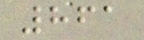861
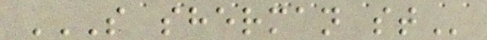S SHERMAN ST
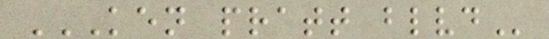KEN PRATT BLVD
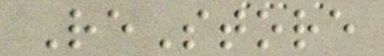ReStore
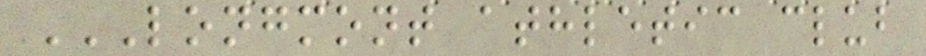LONGMONT ATHLETIC CLUB
